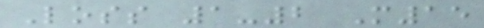Loss 1-2 M15
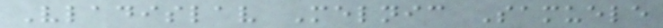Vladislav Melnic Samuele
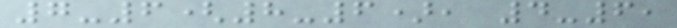7-6(8-6), 4-6,
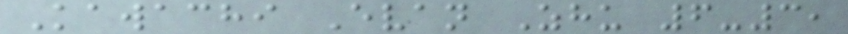Kawachi Evan Zhu 6-3,
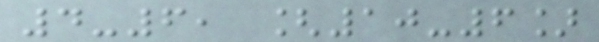4-6, [10-6]
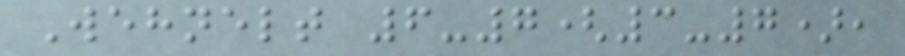Wehnelt 6-7(3-7),
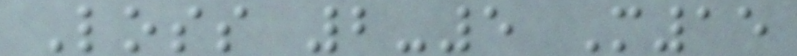Loss 2-5 M15
